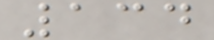134
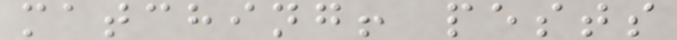matching! pests
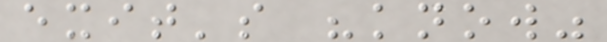exit's "know"
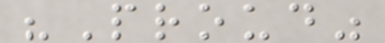"Proud"
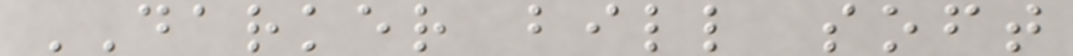DARKER bill soft
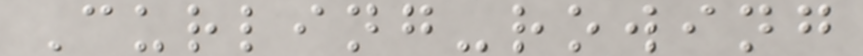Curling-rowing
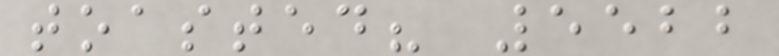toasted? 5522
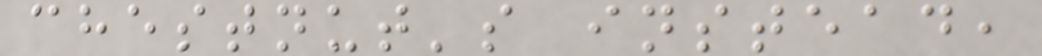chestnut's instead,
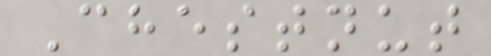Chestnut
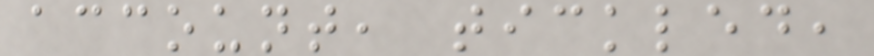account, tickled,
